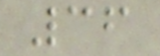36
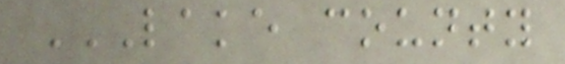LAKE COUNTY
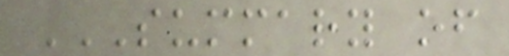SUMMARY OF
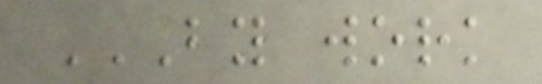BY WORK
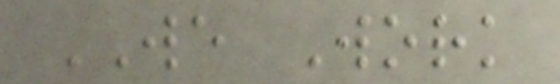WE Work
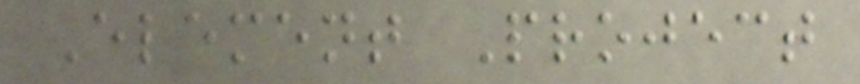Element Project
